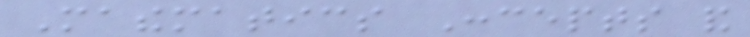Mathematics Concepts and
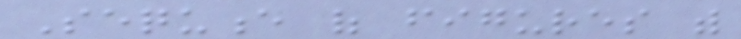Sequence of figures with
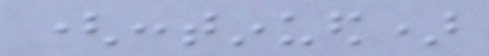(continued)
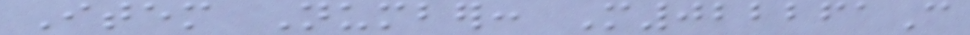Item Number: M022261C
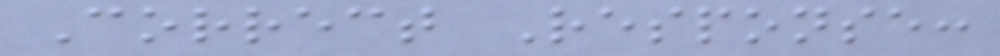Correct Response:
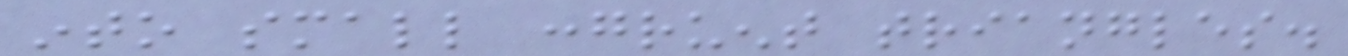into small congruent triangles.
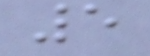5
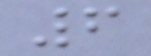6
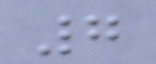7
